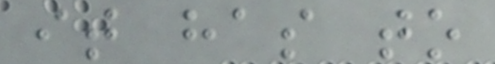it has to
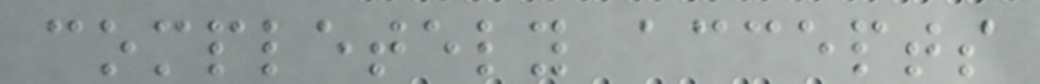completely accepts
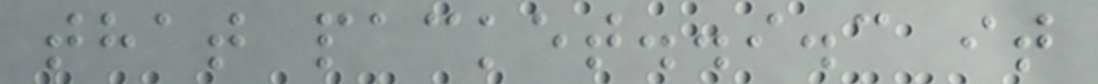that packet..i.c it
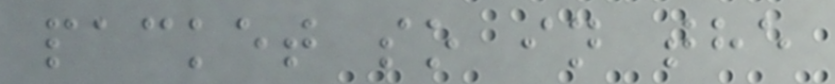packet so in the
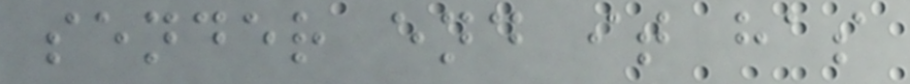sender end it has
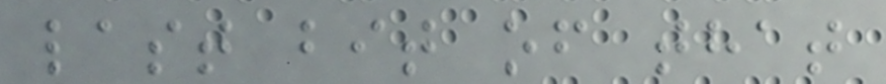last bit of that
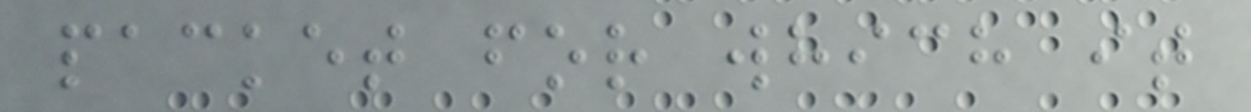packet for which it
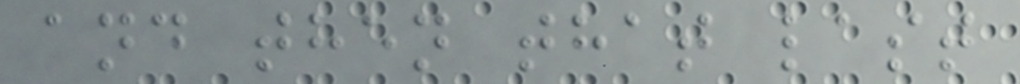and then that last
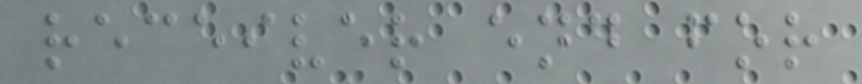receiver end for
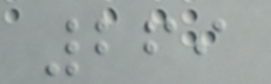269
